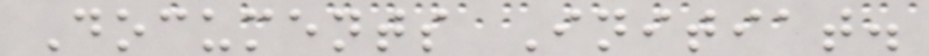Documents Initiat.
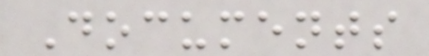Documents
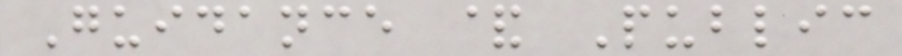Guidance & Public
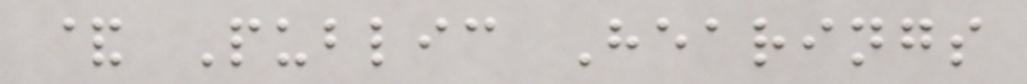& Public Hearings
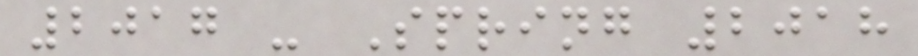2017 - Spring 2018
